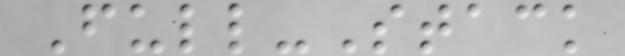Full-Stack
